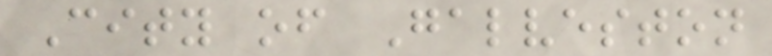City of Galveston
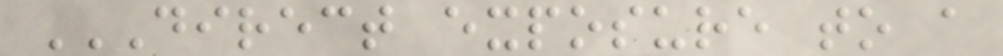DIRECT EXPOSURE TO A
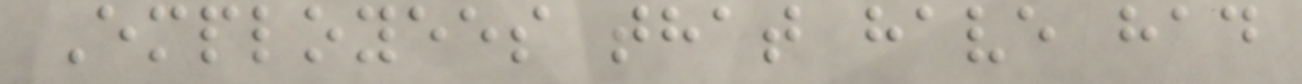Employees that have had
